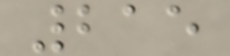215
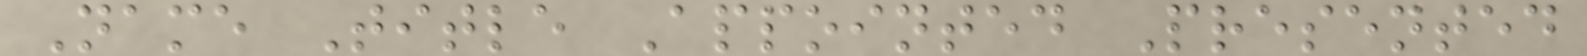Name Title Appointed Presented
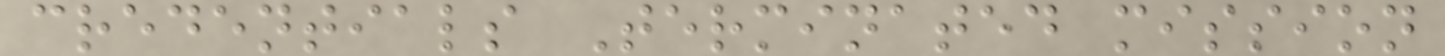credentials Terminated mission
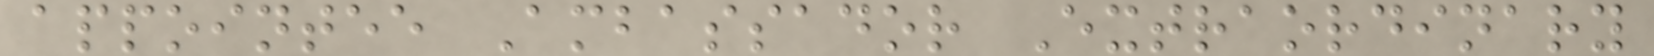appointee Ambassador Extraordinary
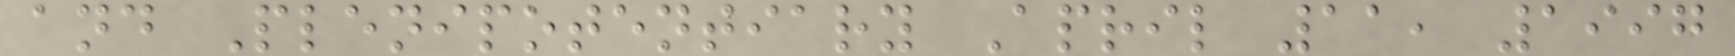and Plenipotentiary April 11, 1997
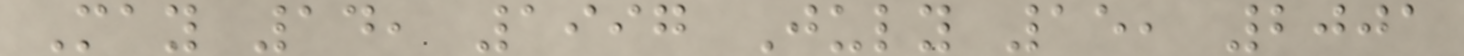May 14, 1997 July 15, 2001
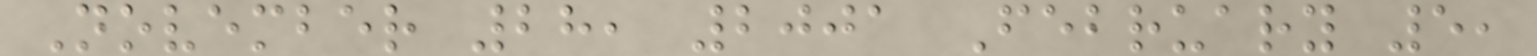November 28, 2001 February 5,
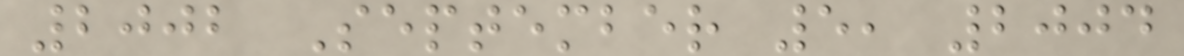2002 September 5, 2004
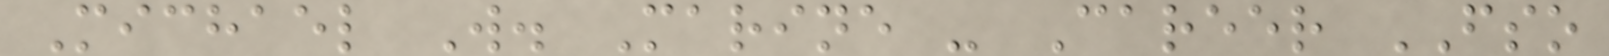Michael W. Marine - Career FSO
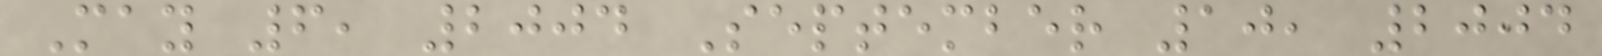May 6, 2004 September 10, 2004
